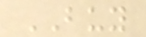BUY
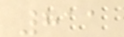811
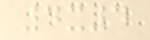4x4
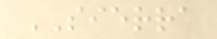SIERRA
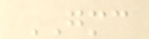GMC
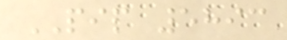PIP 5893
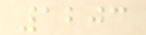1203
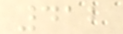412
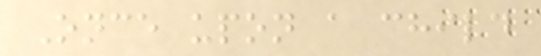Once upon a child
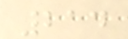214
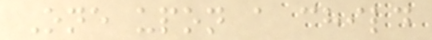One upon a child
